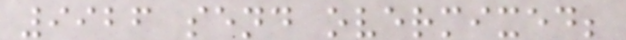9926 send overmixed;
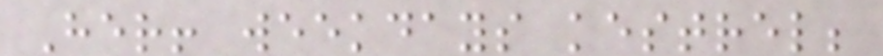Her! weekdays kestrel;
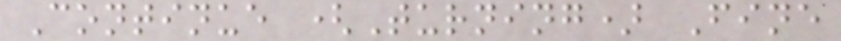Continue (Turning) Fine
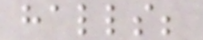halls;
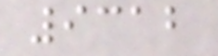9312
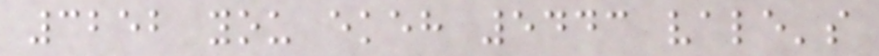3252 you ekeh 5443 vale's
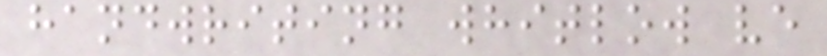handwriting whitlow ve
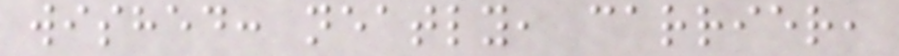wished: neatly, carrier,
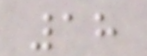18
